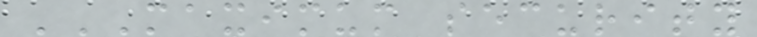MAXIMUM SECURITY
